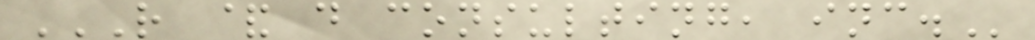R & D CONSULTING, INC.
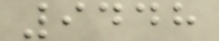9448
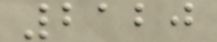2120
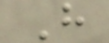H
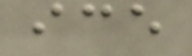ice
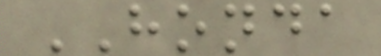HONDA
